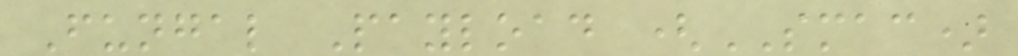Fungal Payload (SMAC)
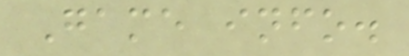Game info.
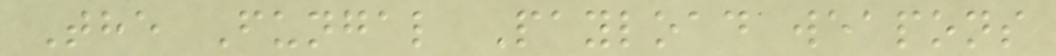The Fungal Payload weapons
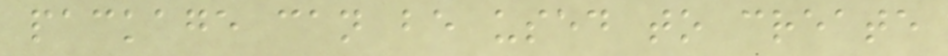package can be used to create
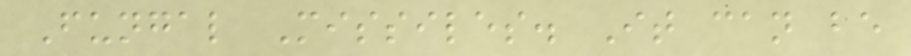Fungal Missiles. It can be
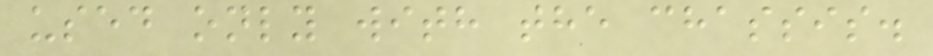used only with the chassis.
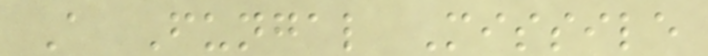A Fungal Missile
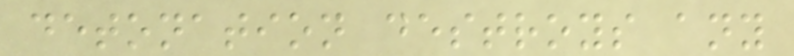detonation destroys any
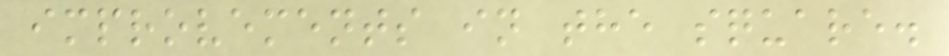improvements in the square.
